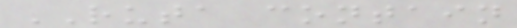RUTA contain
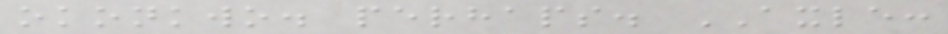okonkwo. perhaps. AXLE:
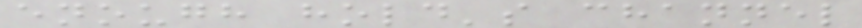enough hold's channel
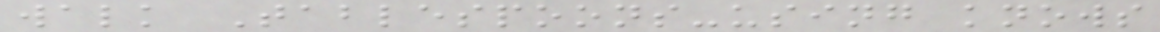walk Tablespoons-using knows
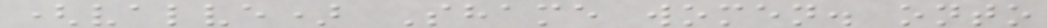(valve) Shame women. onto
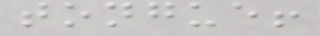tongue!
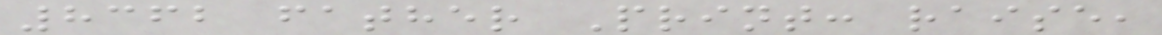8362 father Print: raise,
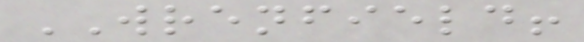WRENFIELD!
